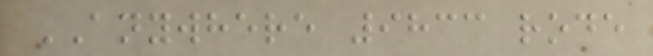ANYWHERE 9833 rode
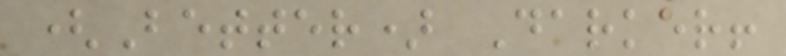(Better) Darker!
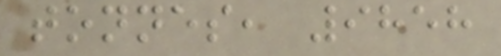tonnes, 9858
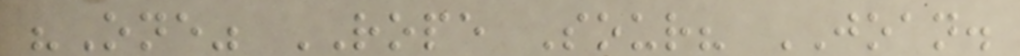"One" ROPE Sour? JOAN.
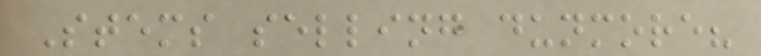Stems selling dunmore?
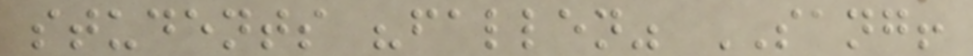students "fallen" SANG!
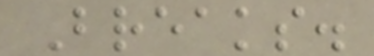Breaks.
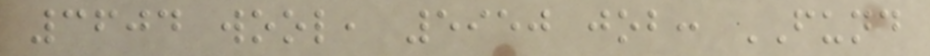3604 wool, 5950 job: FUND
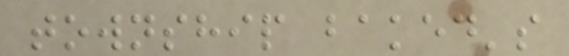township baked's
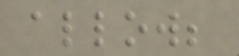allow;
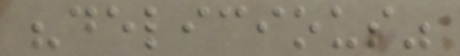"delicious"
